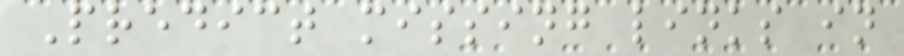Predict missing links in
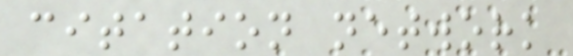citation network
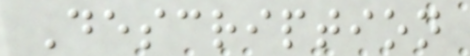Description
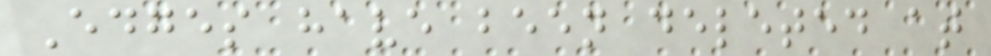Edges have been deleted at
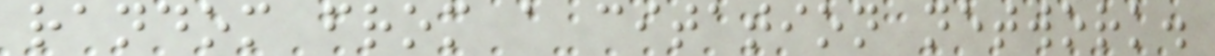random from a citation network.
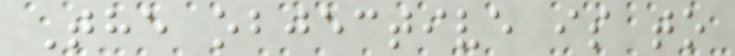The objective is to
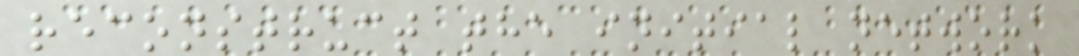reconstruct the initial network
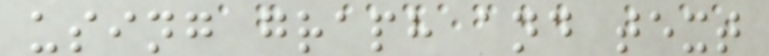using graph and text
